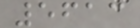5613
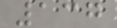137
